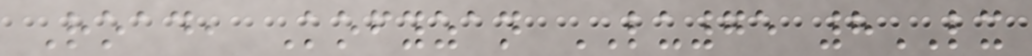Road, Kofyzan LU75 8LX
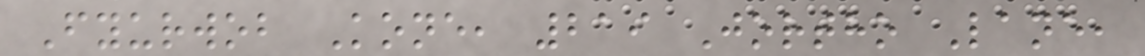Fyurwob Kone, 219 Jortho Lane,
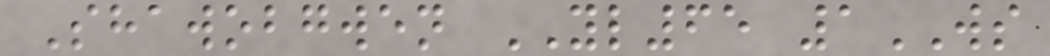Shawobgwen YL65 1WS
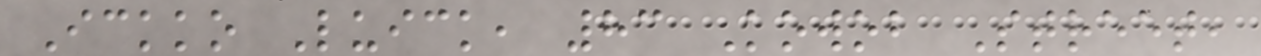Ickko Luick, 83 Kowob Street,
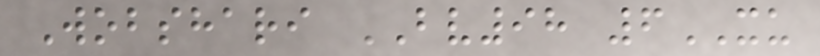Wobshari BV98 6XU
